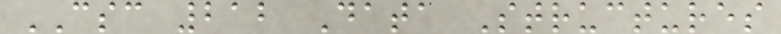CSC 212 Data Structures
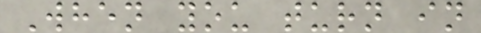When you turn in
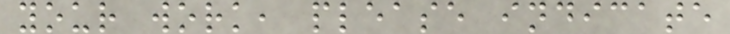your work, please indicate
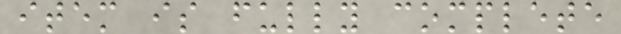item is fully complete
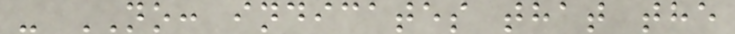- NO: indicates that the
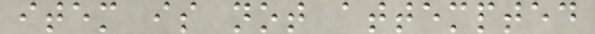item is not attempted
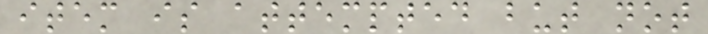item is attempted but not
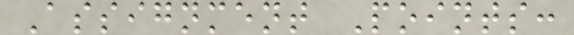Assignment Points:
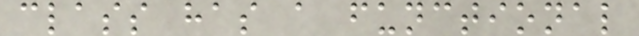class has a functional
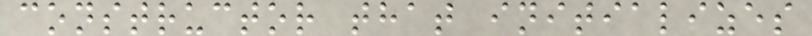constructor that initializes
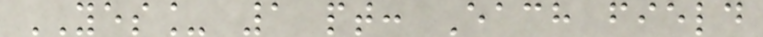YES_ 1 pt: Each field
